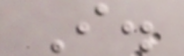I.
